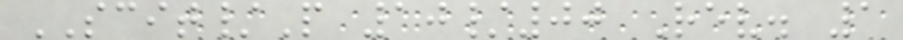SCIT/P 10/00 Rev. 1
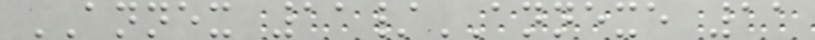ANNEX 11/ANNEXE 11
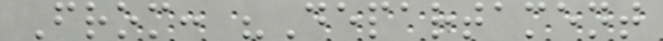From: "Departament
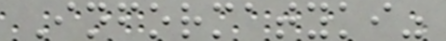Informatyki"
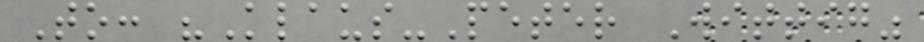To: "Klaus-Peter Wittig"
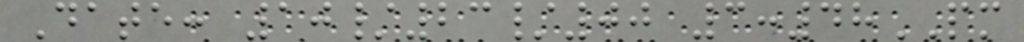Date: 10/23/00 3:48PM
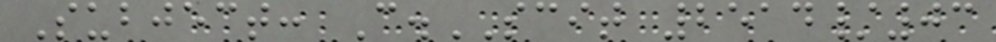Subject: C.SCIT 2514/03
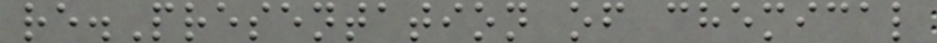re.Presentation of chemical
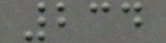234
